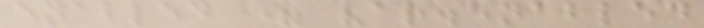enabled = var.enabled
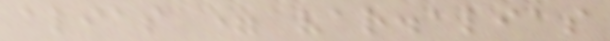alias = var.alias
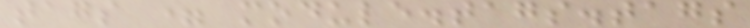tags = module.tags.tags
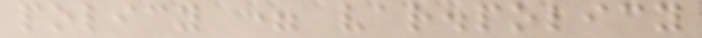policy = var.policy
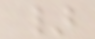}
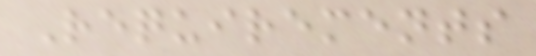Requirements
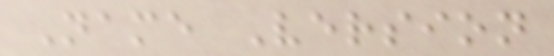Name Version
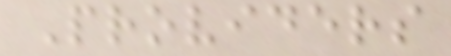Providers
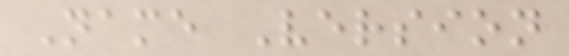Name Version
